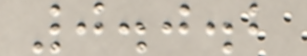0.0.2
